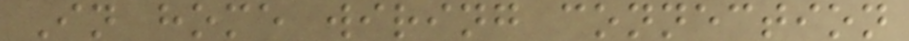In home wiring connection
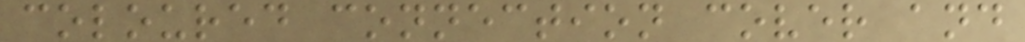coloured connection cover and
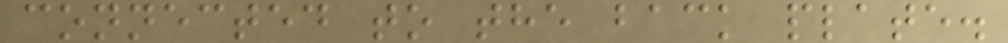connected to the back plate.
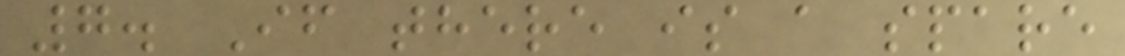7. If there is a spare
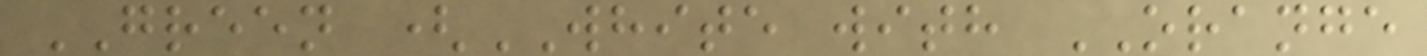GREEN (WHITE with ORANGE
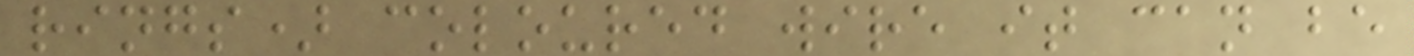rings) coloured wire it can be
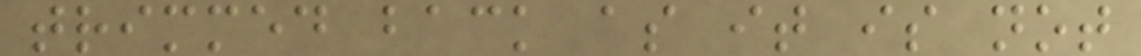trimmed back as it is not
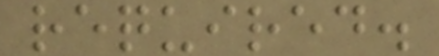required.
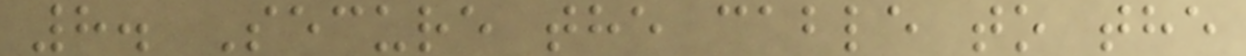8. Secure the cable to the
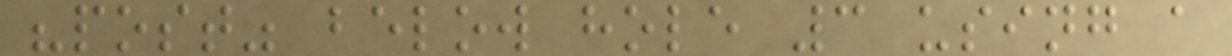"post" below hole 3 using a
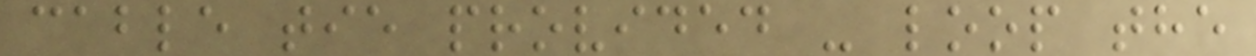cable tie provided - loop the
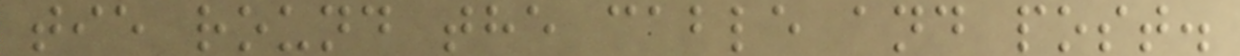tie round the cable and post.
